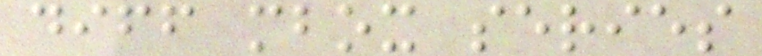diff mbox series
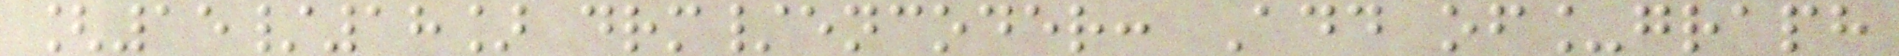[15/18] drm/encoder: Add of_graph
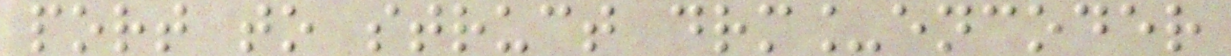port to struct drm_encoder
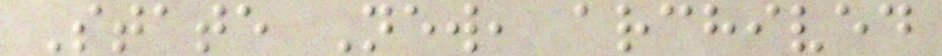State New, archived
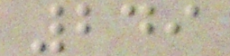249
